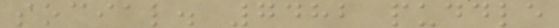social. 7482 puddle
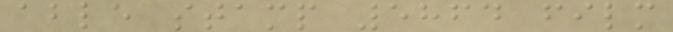able stamp 5864 film
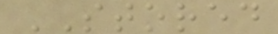STORED
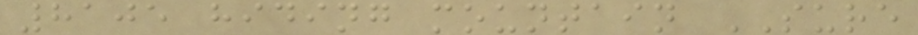8105 hiding mountain SURE
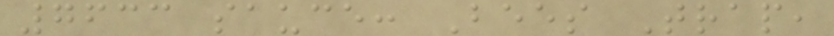7633 sauce: Bees Trap,
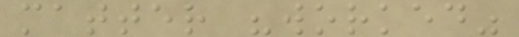matter "worked"
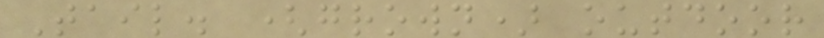Tail. (grown) outdoor
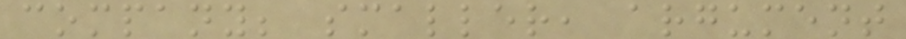company; smaller, argument
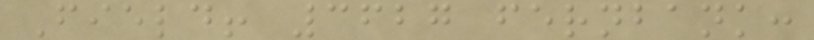Field! 3627 fernbank:
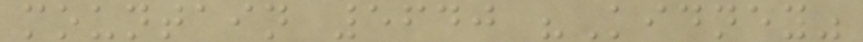mountain 5640 "Kidney"
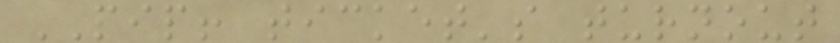PIP! ticket's turnout
